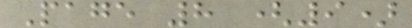Page 8 (9)
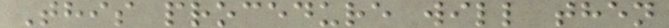This procedure will then
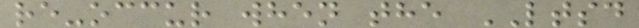re-occur when the LTSD
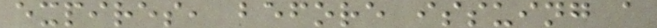expires, before issuing a
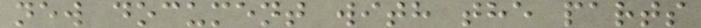new document with the parts
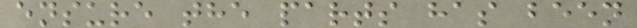ensure the parts has been
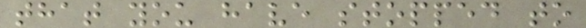that you have stopped to
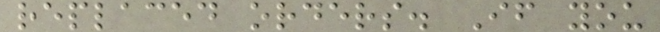replaced orders. If you
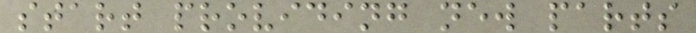start providing new parts
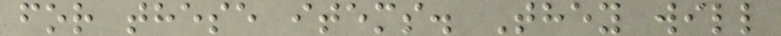for these items. They will
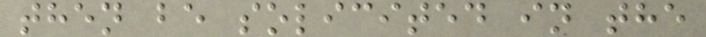then be solicited in the
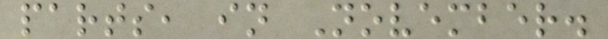parts, in November.
